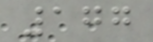177
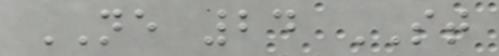NE 24 ST
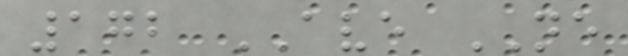172 AVE NE
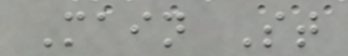Main St
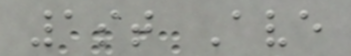1st Ave
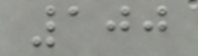100
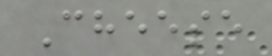Cheese
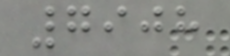7908
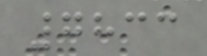7833
